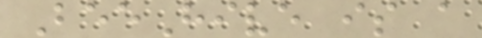BeeHive is a
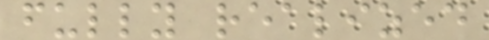fully realized
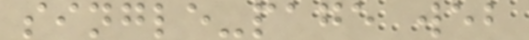single-page web
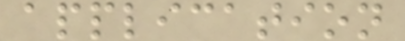application
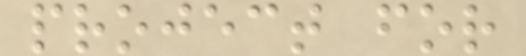project for
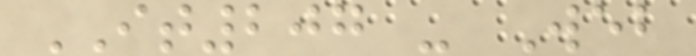IT207 - Web
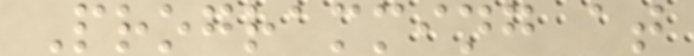Programming at
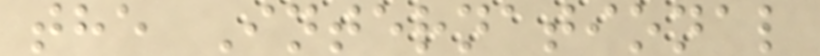the International
